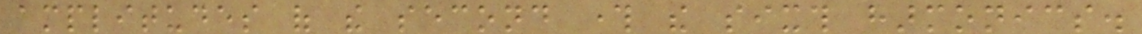amplitudes of the second through the sixth harmonics.
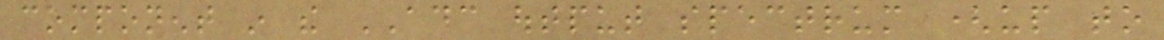component in the ADC output spectrum (up to
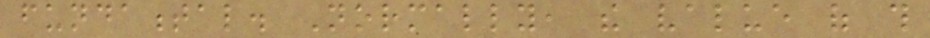fundamental. Normally, the value of this
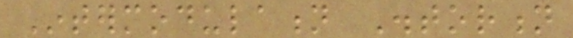Intermodulation Distortion
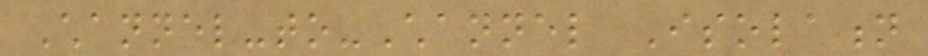Channel-to-Channel Isolation
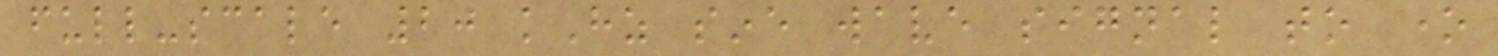full-scale 20 kHz sine wave signal to one
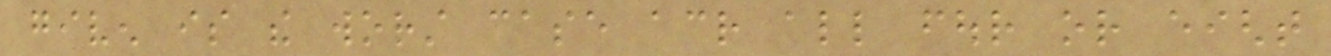given is the worst case across all four or eight
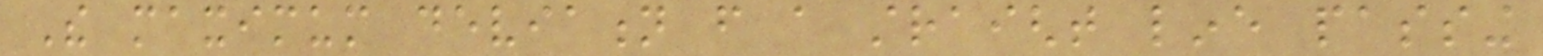The maximum deviation from a straight line passing
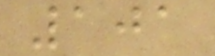101
